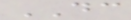DC
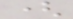(
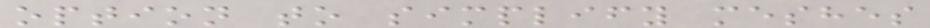option to simplify meshes
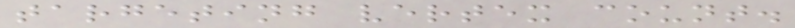targeting vertex count.
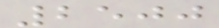2500
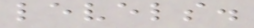levels.
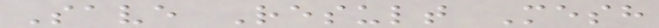Save Result Mesh
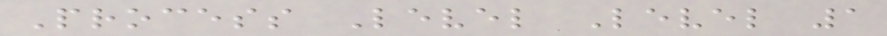Process Level Level 1
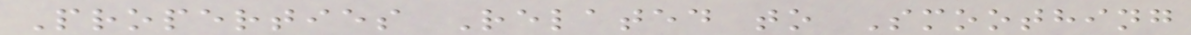Properties Related to Smoothing
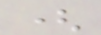(
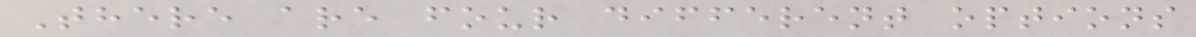There are four different options
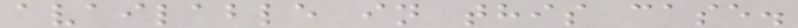available in this case.
